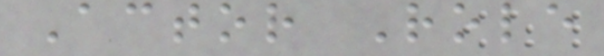Actor Role
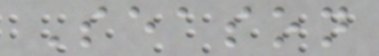Season
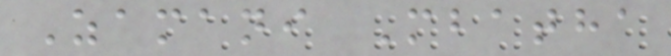Zamani Mbatha
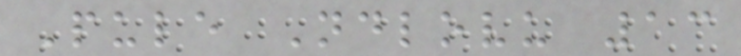Pule Ndlovu 13
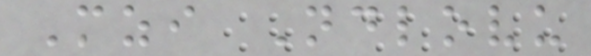Mzi Ndlovu
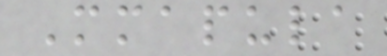Mmapula
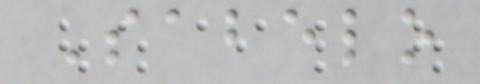Sabelo
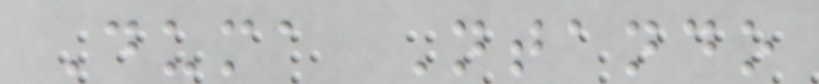Duma Ntando
